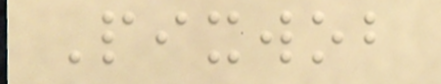Pixwob
